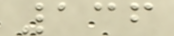136
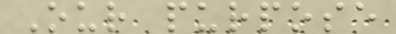Our purpose
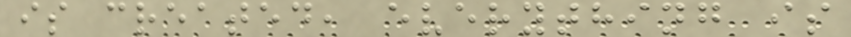is created, everything is
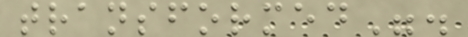transformed".
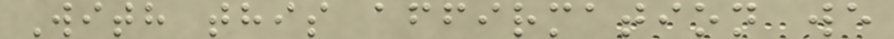With this affirmation we
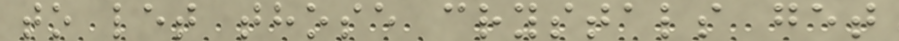to let those crystals get
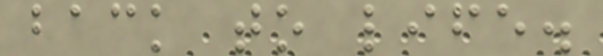back to life.
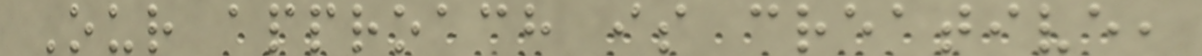Our approach is creative,
